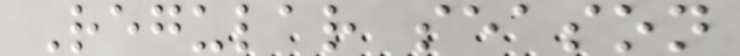Regular season
